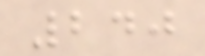240
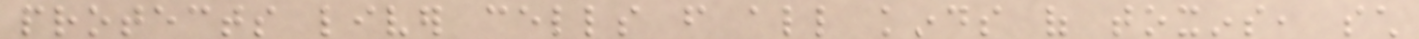protects liver cells from all kinds of toxins, such
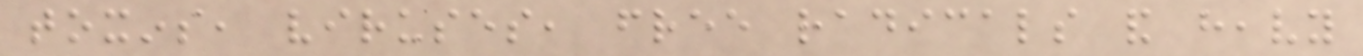toxins, viruses, free radicals and heavy
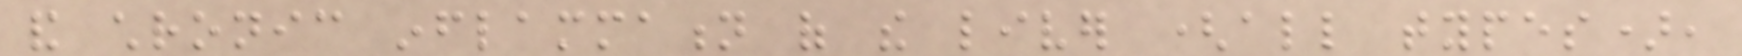and chronic inflammation of the liver (all types),
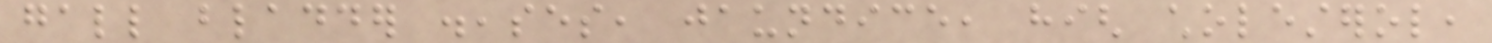gall bladder diseases, jaundice, high cholesterol,
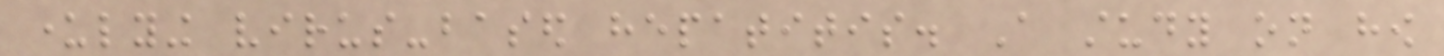underlying virus-based hepatitis. A study on how
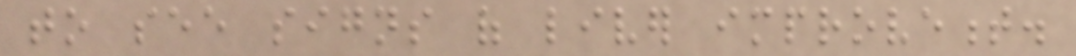to see signs of liver improvement.
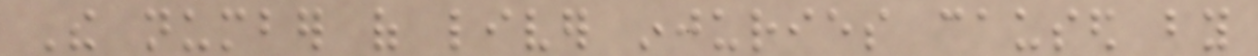The number of liver injuries caused by
